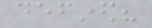defined?
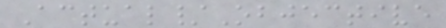Actual/Objective
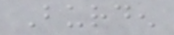Burden
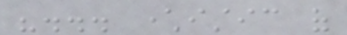"... characteristic of
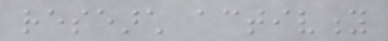research activity
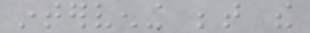intervening between the
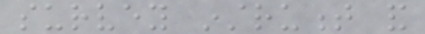survey instrument and
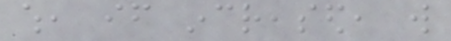which, if increased, will
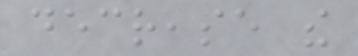decrease the
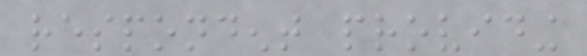respondent providing
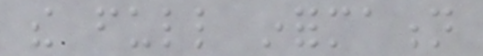the full information
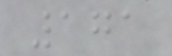171
